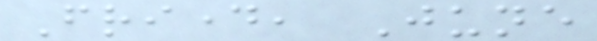Friday, June
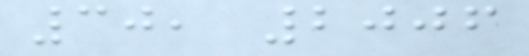30, 2006
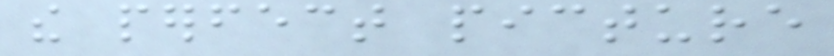the perfect picture
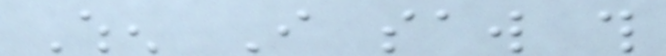When I saw this
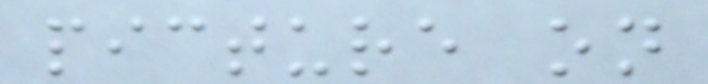picture on
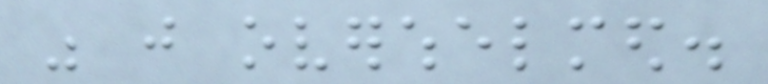was just overwhelmed.
